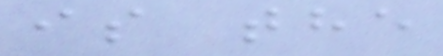is the
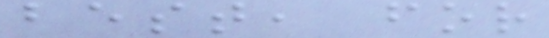best, for
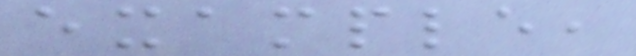example,
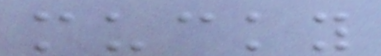mucky
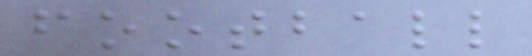football
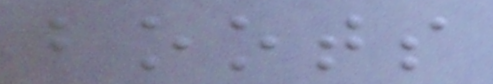boots
